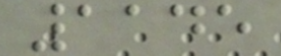1145
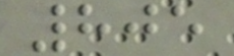805
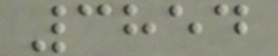3854
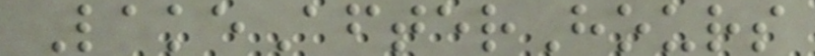LakeAfterHours
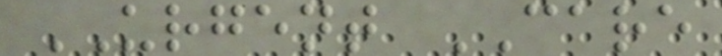URGENT CARE
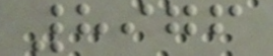8976
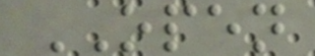OPEN
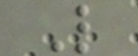L
